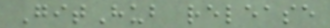GitHub release
